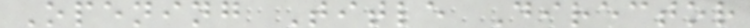Opening Title Director
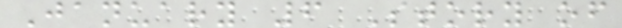January 6 Story of
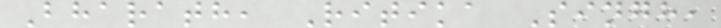Bharath, Ritika Singh,
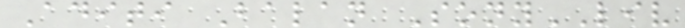Aditi Balan SonyLIV
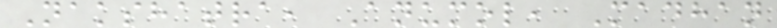Nakshatra, Anumol, Madhan
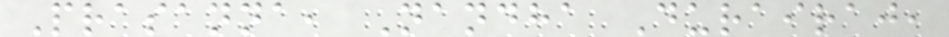Prasanna, Nandha Durairaj,
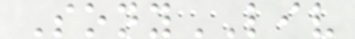SonyLIV
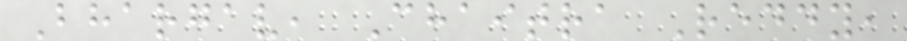Bhargav, Chaitra Reddy,
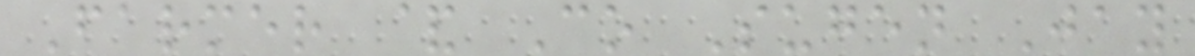Farmer & Co Sugen Jay
